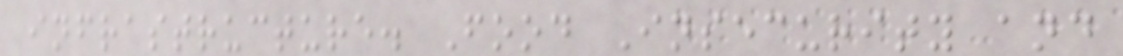infrastructure. Food Insecurity and
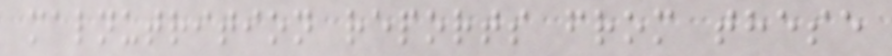malnutrition reports from these
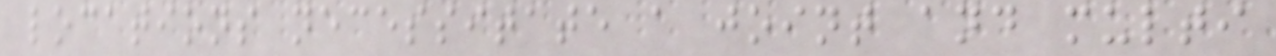locations necessitate a joint and multi
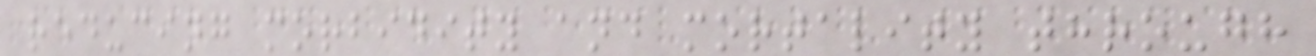reducing morbidity and mortality through
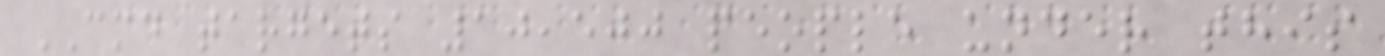CMD targets 10,500 people under this
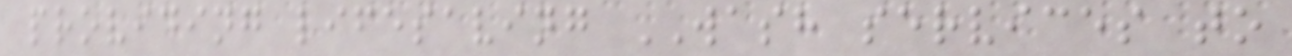providing lifesaving WASH services to
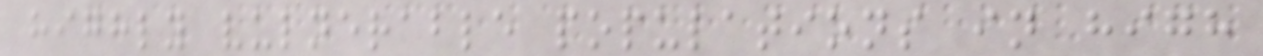highly vulnerable populations in high
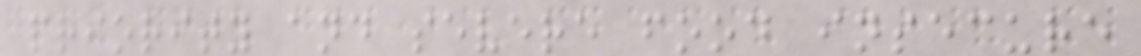priority and severe food insecure
